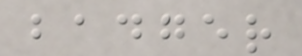badger
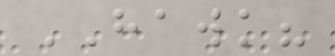HAWK?
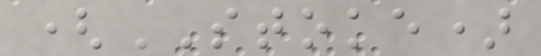(STOKE)
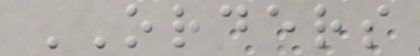ORDERS
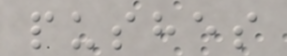pushes
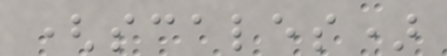(scales)
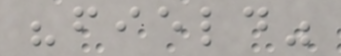"field"
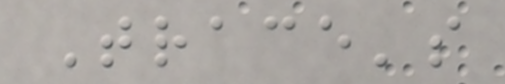Trace's
